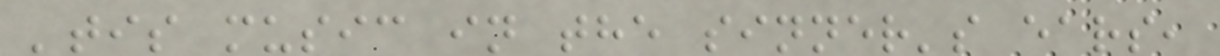'tis music in the sinner's ears,
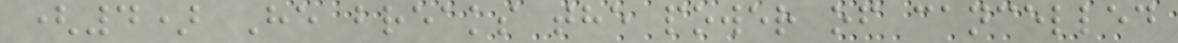(4) He breaks the power of cancelled
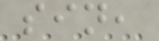sin,
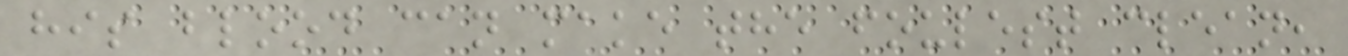his blood can make the foulest clean,
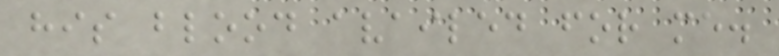his blood availed for me.
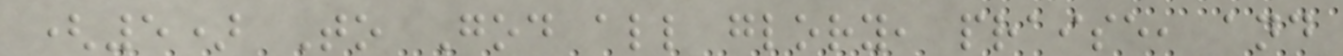(5) To God all glory, praise, and
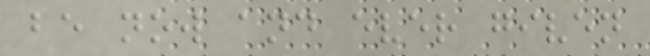be now and ever given
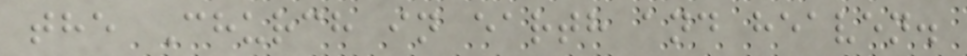the Church in earth and heaven.
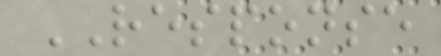RESPONSE
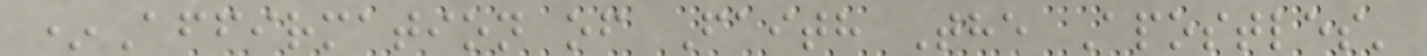*Affirmation of Faith The Apostles'
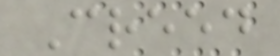Creed
